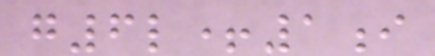g6l+1i
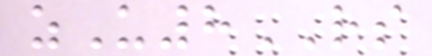zU8RS
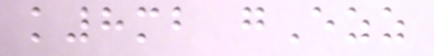k8mb gEzz
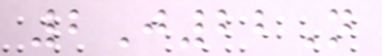2J22N
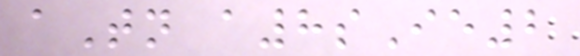aTn a8sIe2
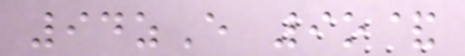94zE 9o&
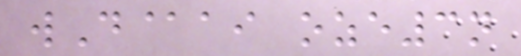wD@ai oze3n
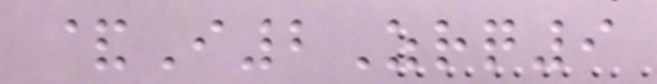&I2Zrq9
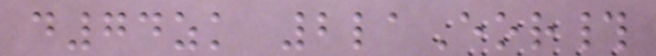d74zk 2laEor#
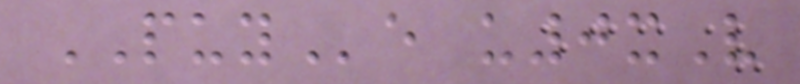PUYe u0xV
